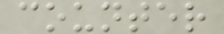counter
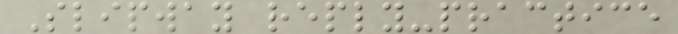Slipway reply-practice
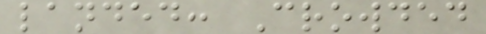landed: Crowded
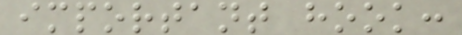important hook:
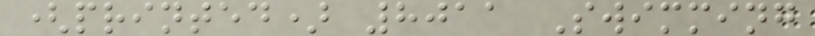(printed) 8011 Swimming
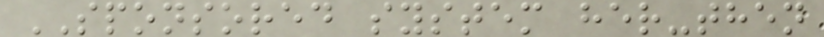SPONSORED system her-then
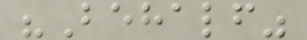"Behalf"
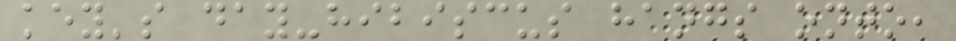key's day-hibiscus hangs onto,
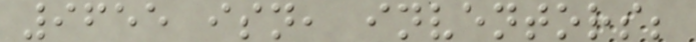9655 isn, inventors;
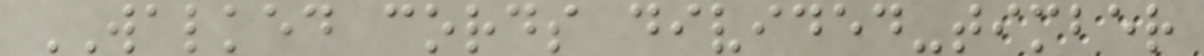WALKED cords divided-timber
